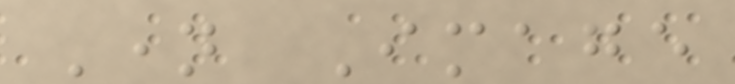Name Image
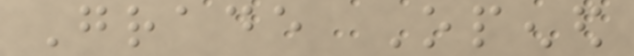Grade Opened
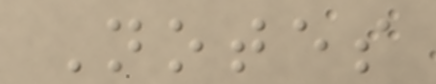Notes
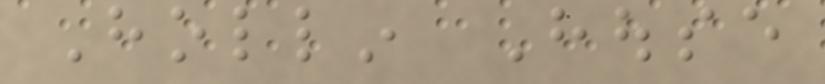Hollin House
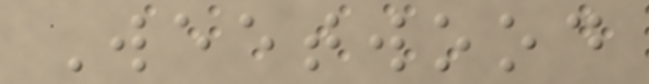Weetwood
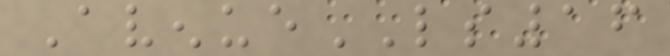AvenueLS16
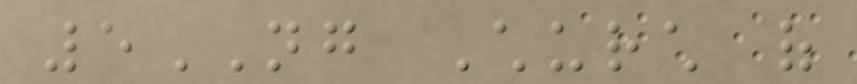5NG Church of
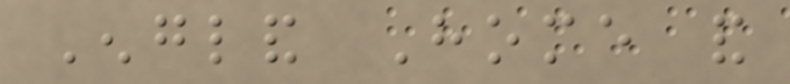England Home and
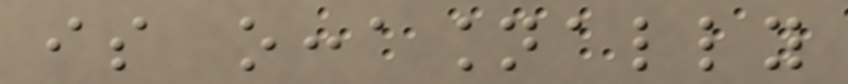is occasionally
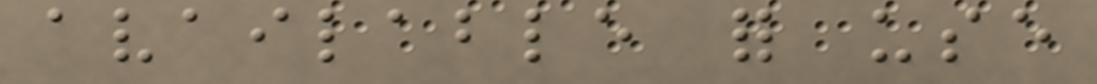available for use
